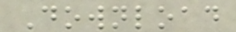Download
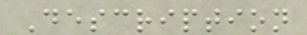Description
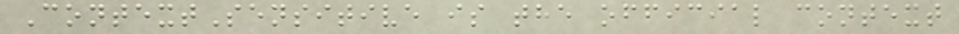ContextSensitive is the official context
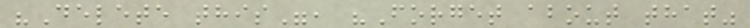"Delete this", "Forget about that"
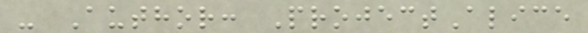- Author: ProjectAlice
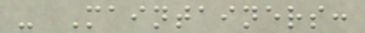- Maintainers:
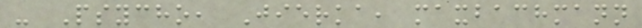- Psycho, Jierka, maxbachmann
